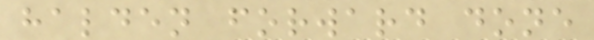halden forward done
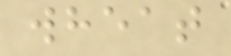wheat
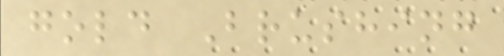gold Brushing
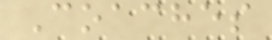Coaches
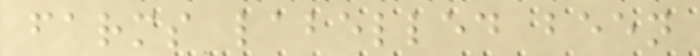farms labelled been
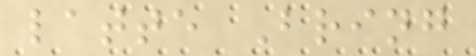latte Bring
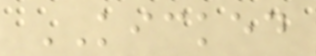KICKED
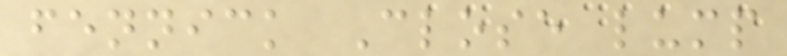fennick Close lump
